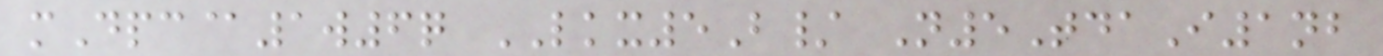mDpc@1w6q LKX5B/ N5TdaI1nb
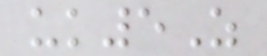uk5Z
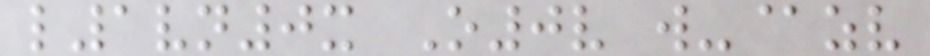l1vn0x O0v w-@zv
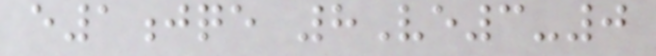e1jqe 8Ve3-0
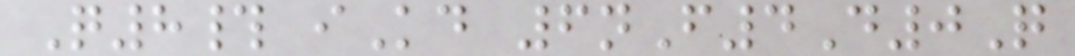Q8# iKd 6nF4D0Q
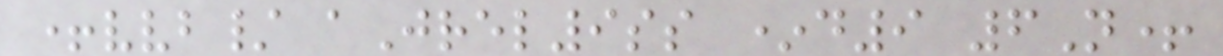+vvb/ aJrel9ss *d9 6N+
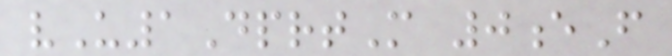vU1DprtM 0eF
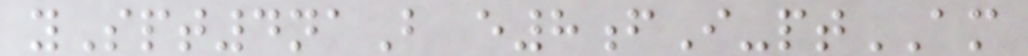ySpt4naB e8fI-ptAM
